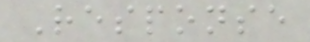Response
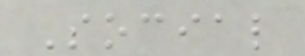Social
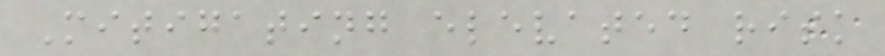Mitigating elevated risk
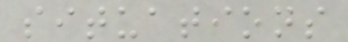situations
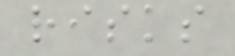risks
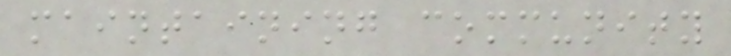maintaining community
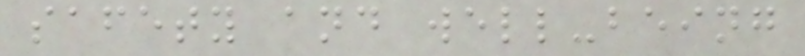safety and well-being
